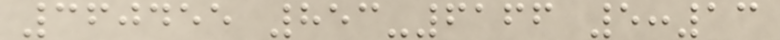360455 853-6166 5:13
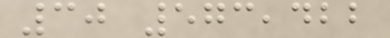30 573,422
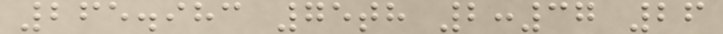265.983 75th 2:37 26
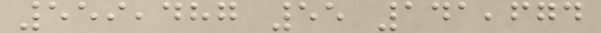559,487 55 141,674
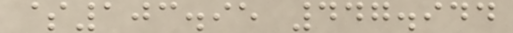$103.95 447.944
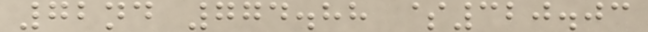72nd 774.88 $320.03
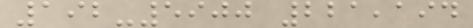192-5900 221,194
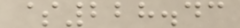$228.43
